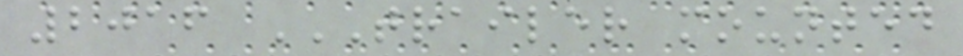2016 TRAILER MOUNTED
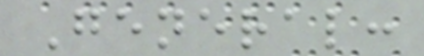General:
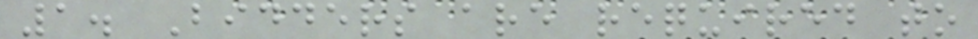1. Bidders are required to
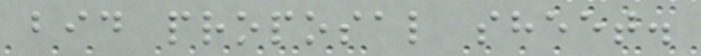bid proposal sheet.
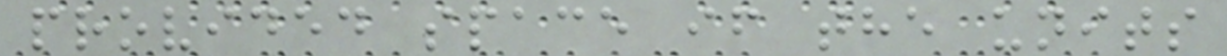provided space if the units
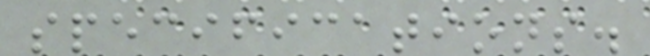specifications.
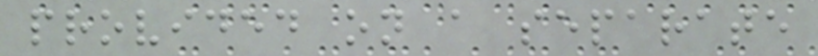provided on a separate
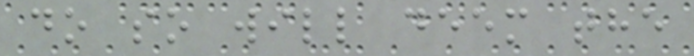do so will deem the
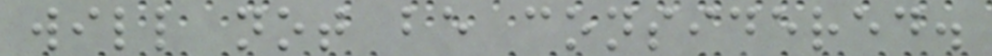will not be considered.
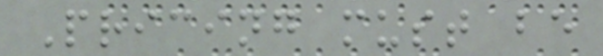Pricing must be
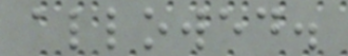allowed.
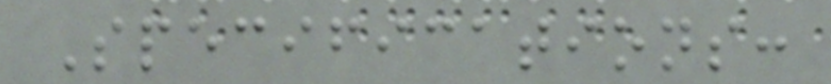Specifications:
